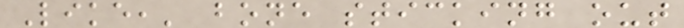Like,' bone sticking out
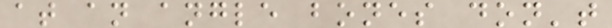at an angle bones don't
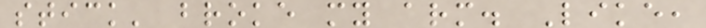stick' broke my arm. Like,
